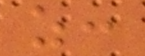as:
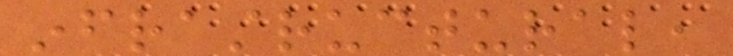infrastructural,
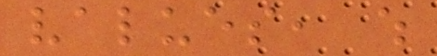values, which
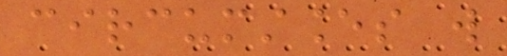circumstances will
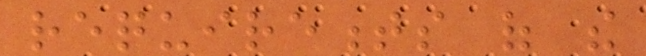requirements of the
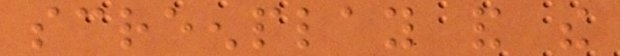screenplay and the
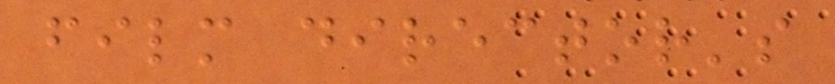film director's
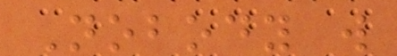Nobody will
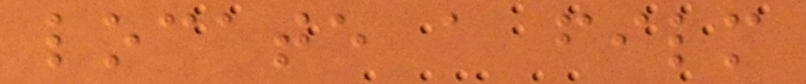locate a film
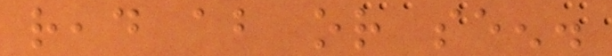read about or seen.
